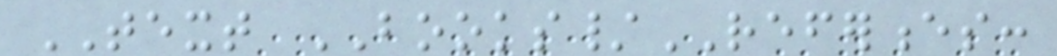TEXT BOOKS/REFERENCES:
